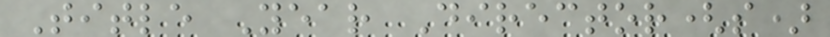Title Year Director(s)
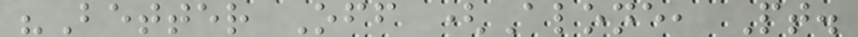"Better Off (Alone, Pt.
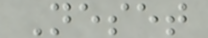Neset
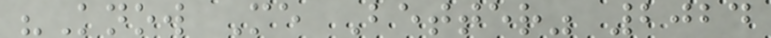"Know Me Better" 2024
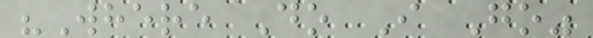"Where Do I Go"
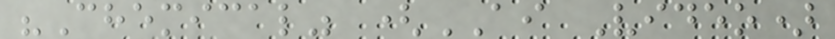"Chemical" (AI Video)
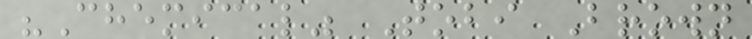"Chemical" Tobi Brown
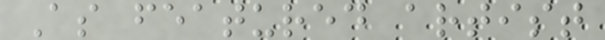As featured artist
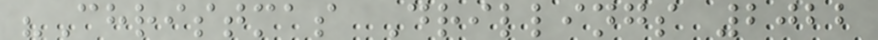"Christmas Drillings 2022
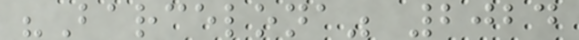"Barcelona" 2024
